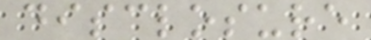disclosure
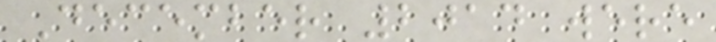December 2014 were
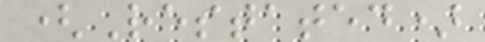(Restated)
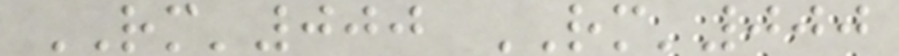RM'000 RM'000
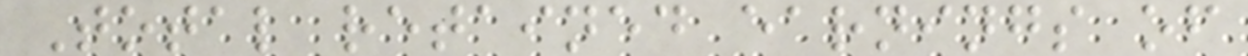Total retained earnings of
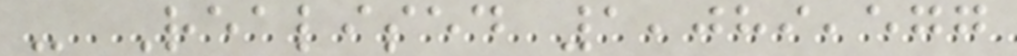- Realised 1,089,577
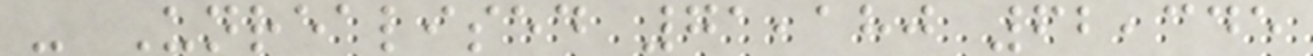- Unrealised 71,180 62,345
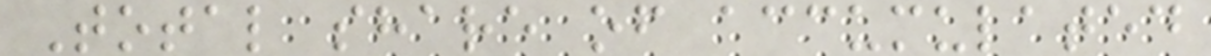Total share of accumulated
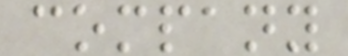company
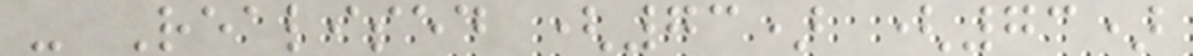- Realised (73) (73)
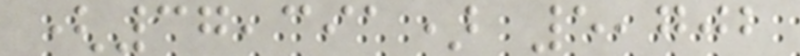(37,391) 5,702
